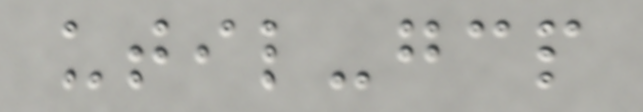util-gcp
